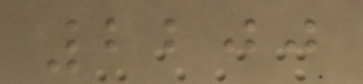2200
